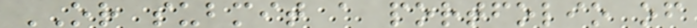OR submit a portfolio of
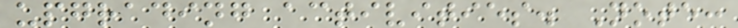upgrading activities. Note:
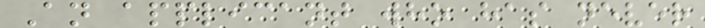An applicant who has never
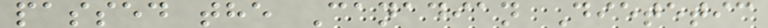passed the Canadian Dietetic
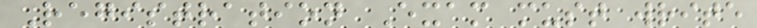Registration Exam must write
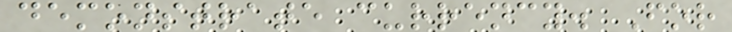demonstrate currency. For
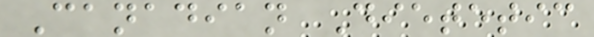Canadian Dietetic
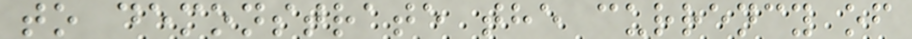to demonstrate the currency of
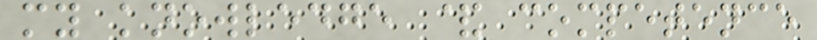my knowledge & competence
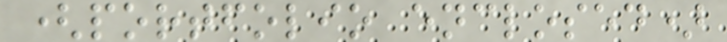(portfolio enclosed)
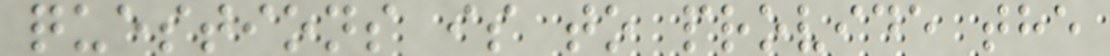questions is to provide the
